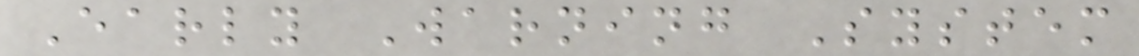Early Warning System
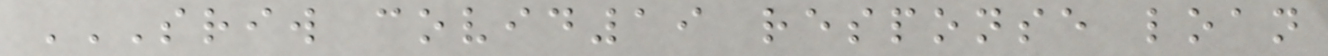SRIW COVID19 RESPONSE LOAN
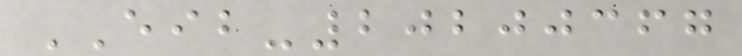EIB-20200367
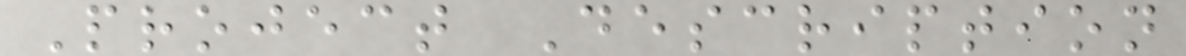Project Description
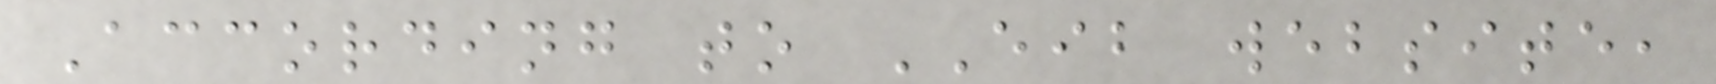According to EIB website,
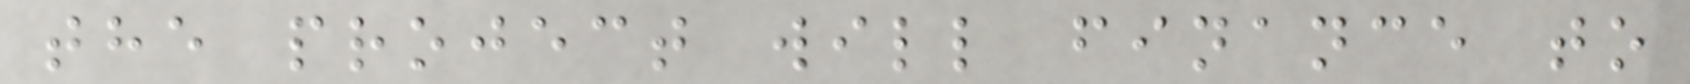the project will finance to
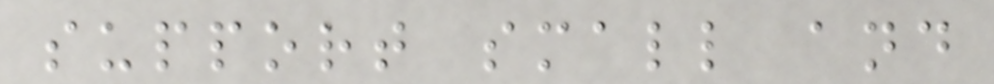support small and
